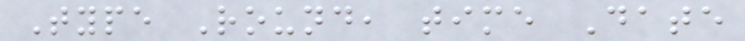Type Round, time Date
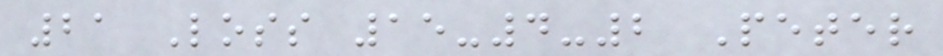21 Loss 15-4-2 Peter
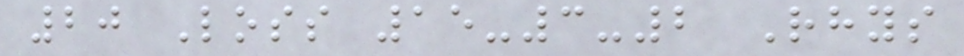20 Loss 15-3-2 Rhys
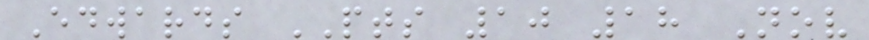Edwards PTS 10 18 Nov
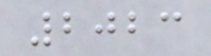2023
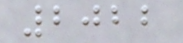2022
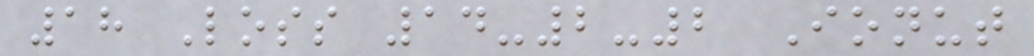18 Loss 14-2-2 Ionut
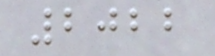2022
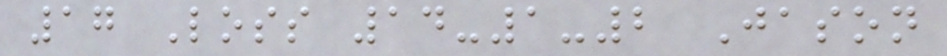17 Loss 14-1-2 Jason
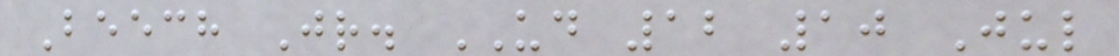Beech Jr. UD 12 10 Jul
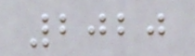2020
